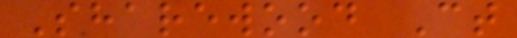Sharewood Ct
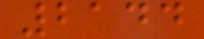2144
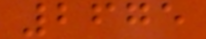2675
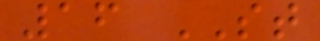16 ST
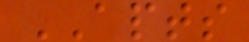APTS
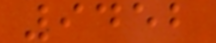9452
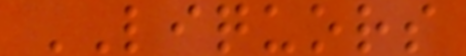LIQUORS
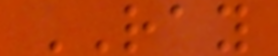RAY
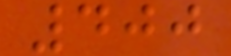400
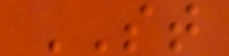ST
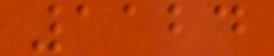1124
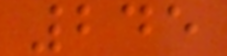245
